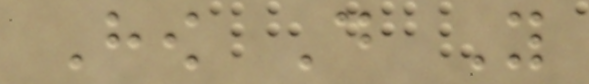How Do You
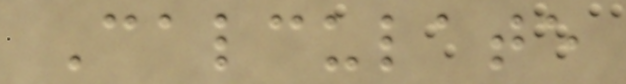Calculate
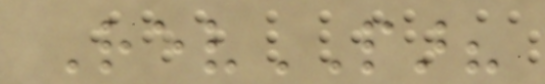RevPAR?
